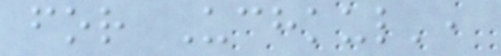for Uchkul',
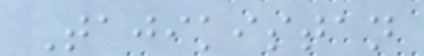Tajikistan
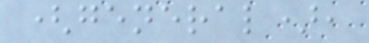(general),
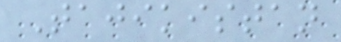Tajikistan
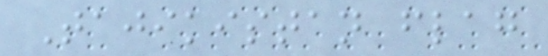Tajikistan flag
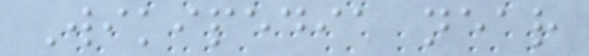Wikipedia near
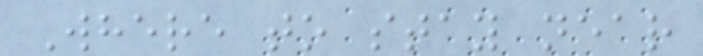Where to stay near
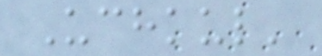Uchkul'
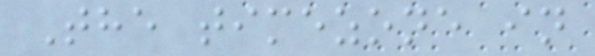The timezone in
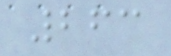263
